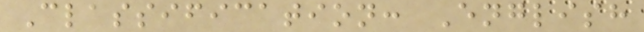Classification: English
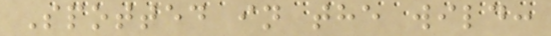Spotted in the wild:
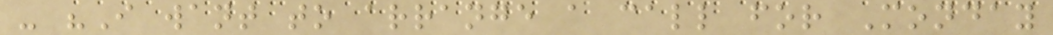- "I want to arrange a call for Monday
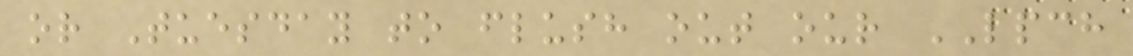or Tuesday to flush out our LPCH
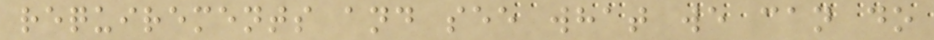requirements and see what we can do
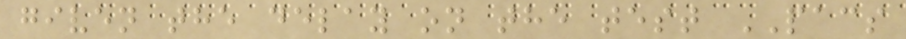given the delay on the test PACS
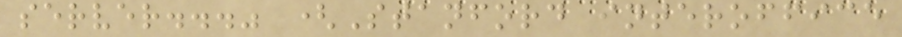server..." (Stanford interoffice
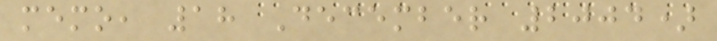memo, 18 December 2004)
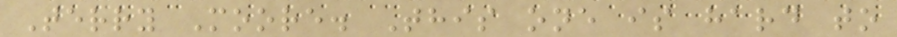Terry Moore. This one is hard to
